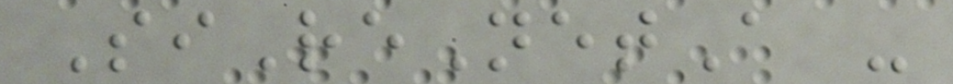SiReNetA -
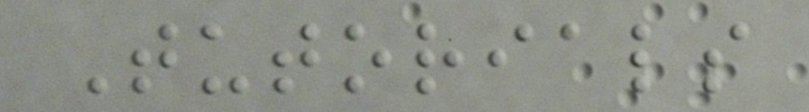Tutorials
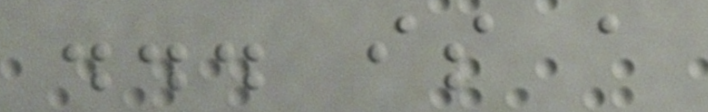... is a
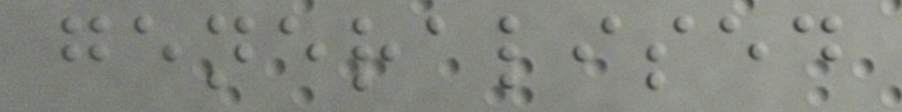generalised
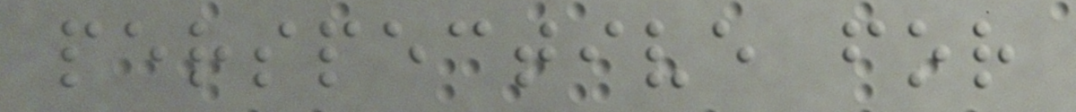perspective for
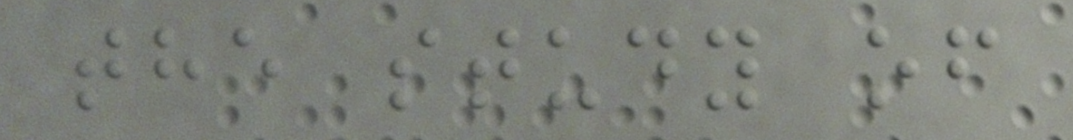the study of
